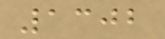1302
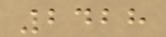2428
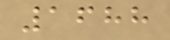1688
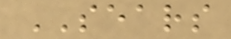SEARS
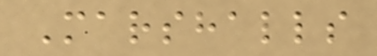Marshalls
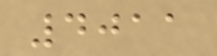4011
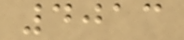4013
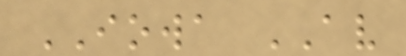IOWA AV
